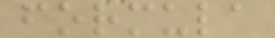formula
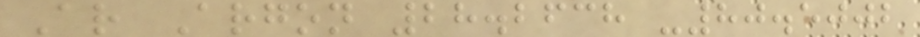Ar Argon 28.2638 -80.5002
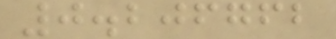0.206762
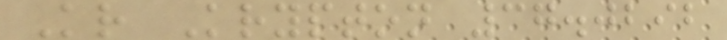Kr Krypton 37.0292
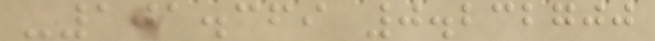-101.369 0.232700
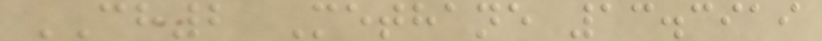CH2 Methane 13.3919
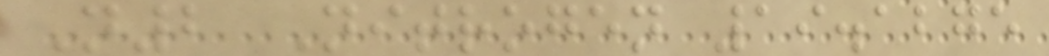N2 Nitrogen 19.1275
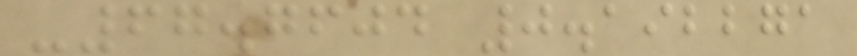-67.7604 0.192271
